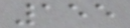155
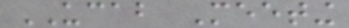UCAB Meeting
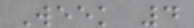Week 4
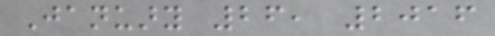January 26, 2016
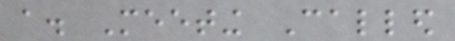a. Meeting Called
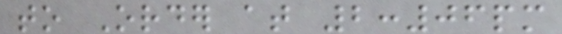to Order at 2:06pm
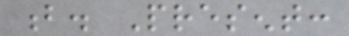b. Present:
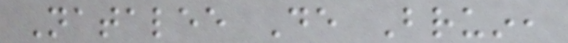Natalee De Bruin,
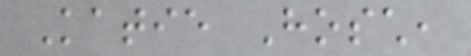Katie Hosch,
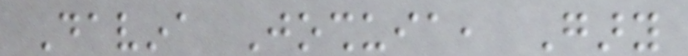Davina Joshuia, Gary
